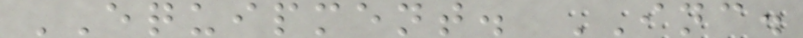EQUIPMENT. INC.
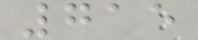715
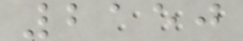2150
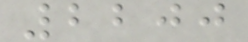2200
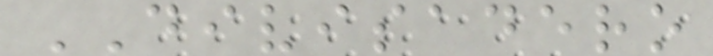DIVISADERO
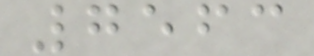7563
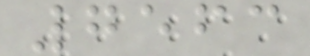7563
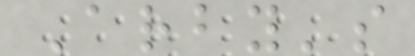Arby's
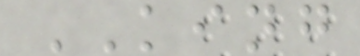KING
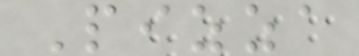Pizza
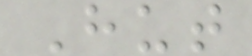Hut
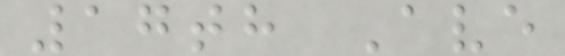17th Ave
